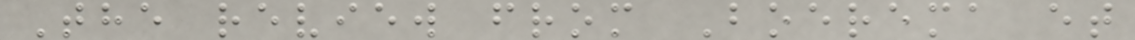The review from Boerema et
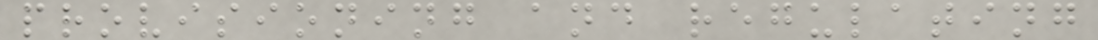provisioning and regulating
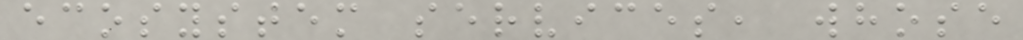ecosystem services, whose
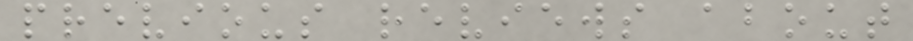previous reviews about
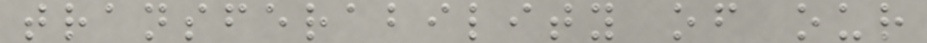transferability of our
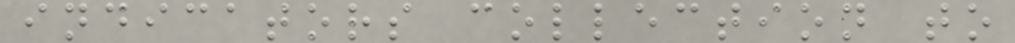indicators collection to
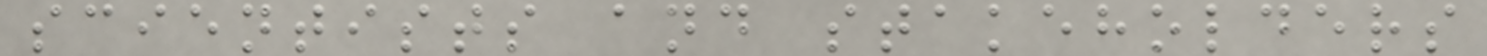scientists and stakeholders
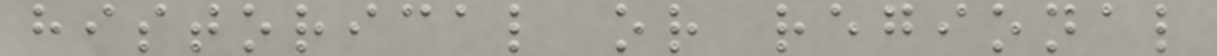historical or regional
